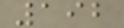192
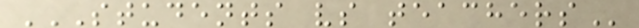STUDENTS VS TEACHERS
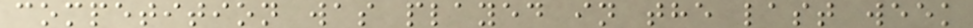competition was played in the last week
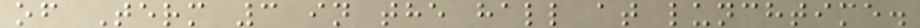of Term 3 in the hall at lunchtime.
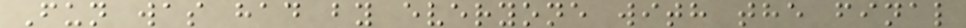Fun was had by everyone with the final
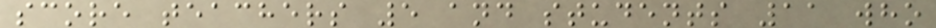score teachers 5 and students 11 who
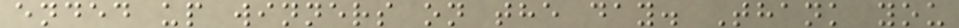ended up winners on the day. Thank you
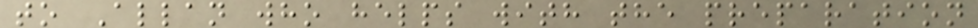to Allan who helps with the preparation
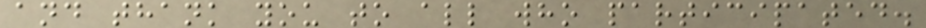and thank you to all who participated.
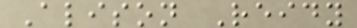Alison Reidy
